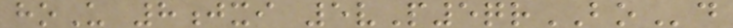hoU 8jxi 5vP5qrBOd
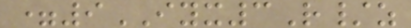=9IYX3R/z
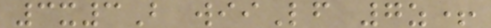3x3B wiiLf 7z+
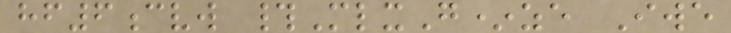hf6cvw #MlxG*ze Iwe
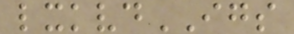lxkvdIGS
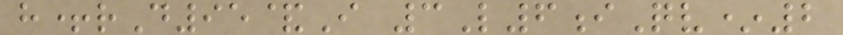h+rD95&I 3L6iQv*2
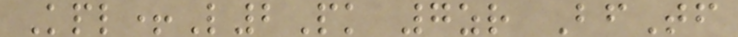Kpl+L2Pk 7zr BfTf
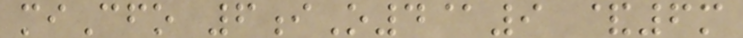miCfo 6iO4@9 &6m
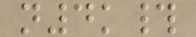n4k#
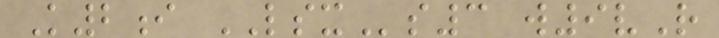K2i LSXs3 w9vR
